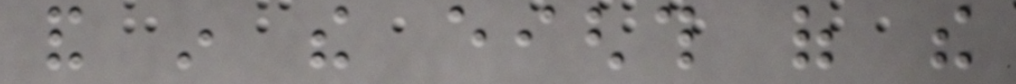and in the eighth of the
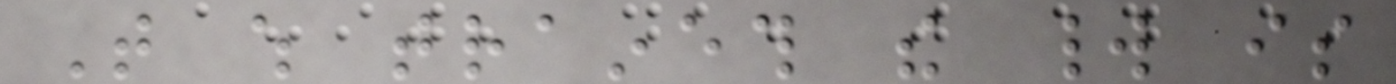That which traineth the world is
